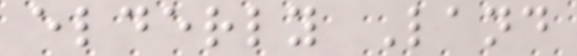elderly Land
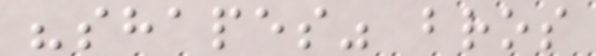"shapes" bros
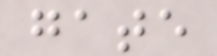gate
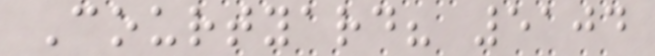Courtyard? 5104
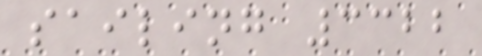sailing 3322
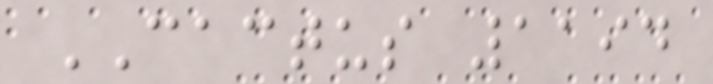CACTUS 1194
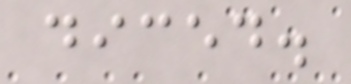diced.
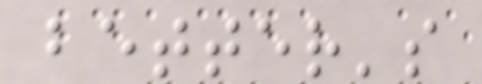better's
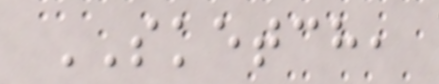SKETCH,
